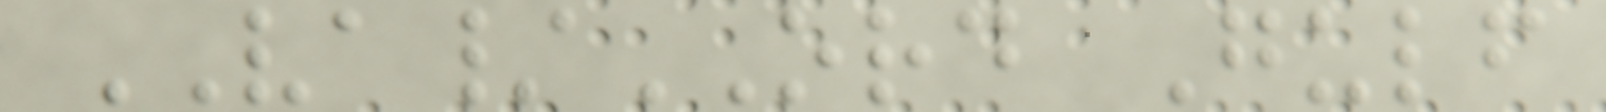VA/ORD Gulf
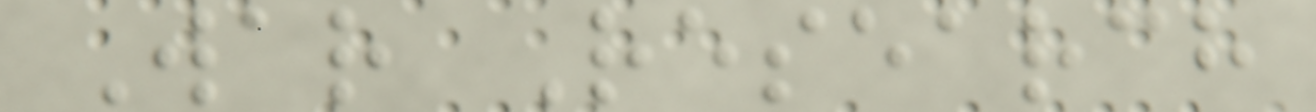War Research
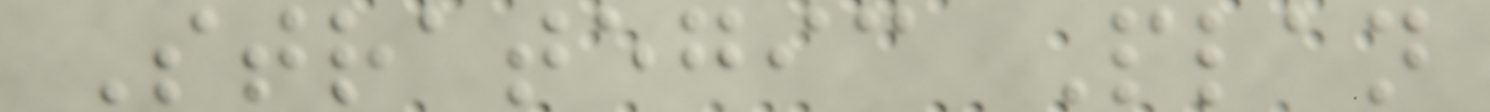Strategic Plan
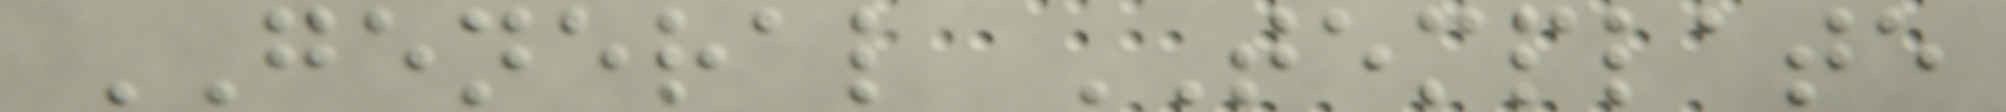GENERAL TEMPLATE
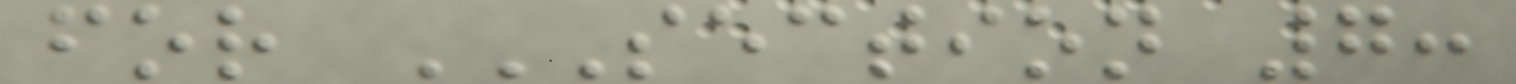for SECTION 7:
